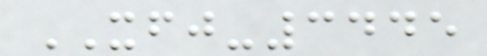XFJ-3445
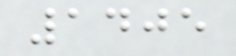1405
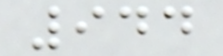944
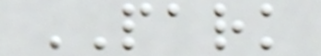PARK
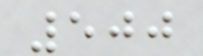500
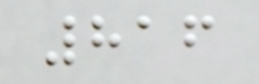816
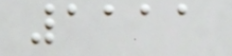1111
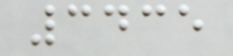3435
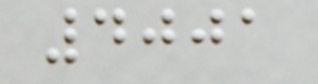4001
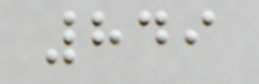849
